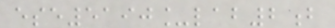ese5190_lab2b
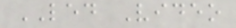LED Video
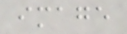image
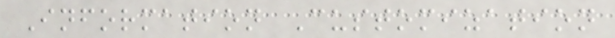Information Customization
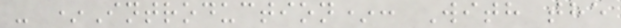- *Introduction*: With the
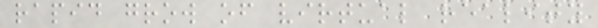rapid grow of virtual reality
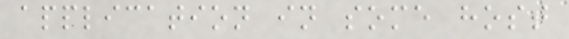application in some host
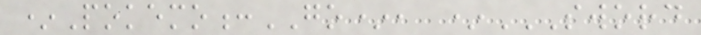*Pokemo:GO*, *SWORD
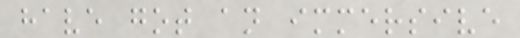have got an immersive
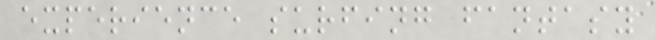experience surfing fantasy
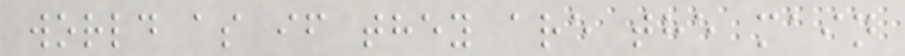world as if they are the main
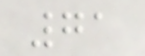71
